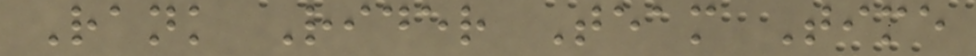Rank Rider Team Time
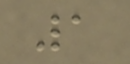1
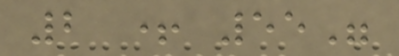2 + 55"
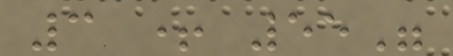3 + 55"
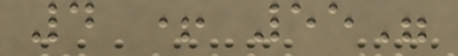4 + 55"
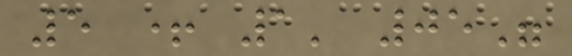5 + 1' 05"
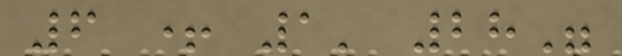6 + 1' 28"
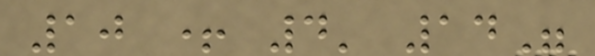10 + 4' 14"
